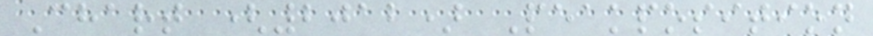Chart (2012) Peakposition
